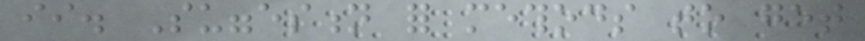ii. Suggestion for methods to get
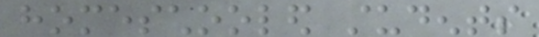homeschooled students
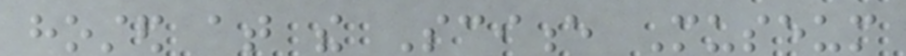hosted at the Science Museum
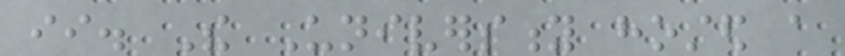ii. The University hosted a
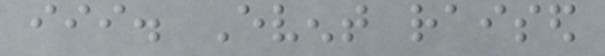iii. Event raised
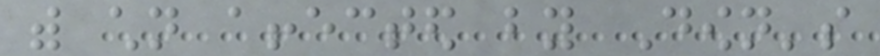with children affected by Down's
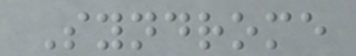Syndrome
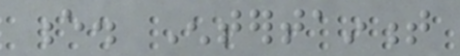e. Entertainment
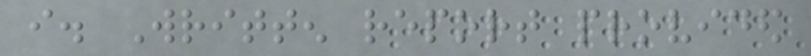i. Written report provided
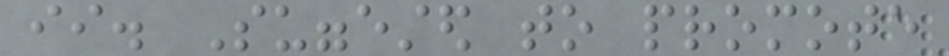ii. Suggested to promote
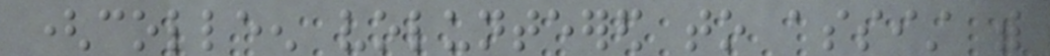(colleen volunteered to assist with
